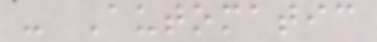- Automatic
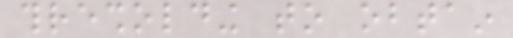thresholding to obtain
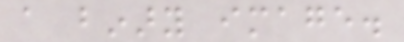a binary image.
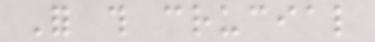For this crucial
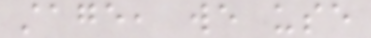stage, we use
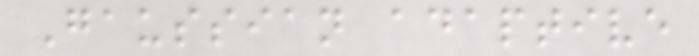Gaussian adaptive
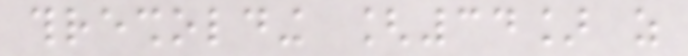thresholding [34] as
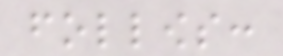follows:
